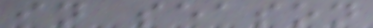in season
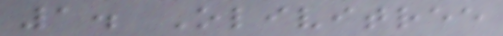1. Olivitree
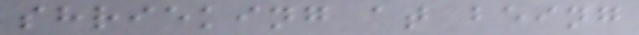shrieking at being
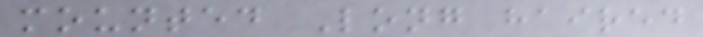mounted Long haired
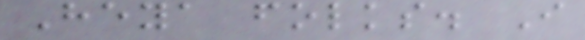Heya folks. I
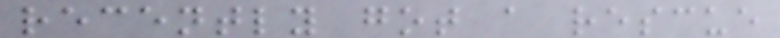recently got a rescue
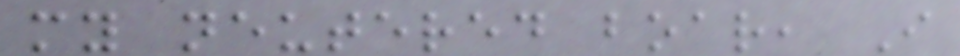my neutered boar, I
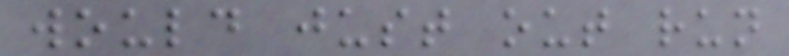would just out run
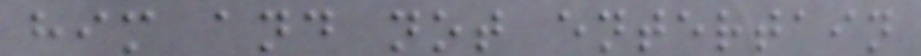him and not entertain
